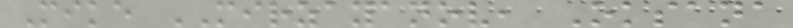Mike MIRZAYANOV, Oksana
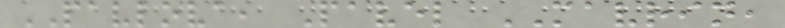PAVLOVA, Pavel MAVRIN,
